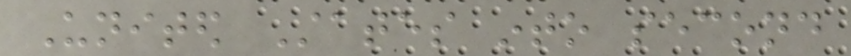United States into second
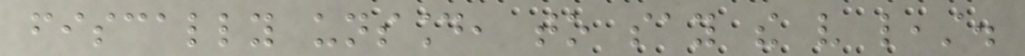fiscally unsound, to say the very least.
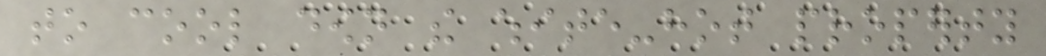to cool down the white-hot property
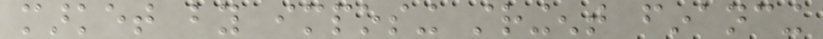market by imposing stringent financing
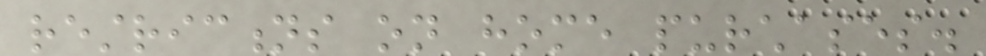restrictions on home purchases.
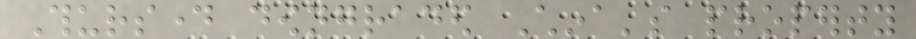Thursday downgraded China's property
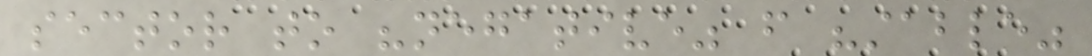sector to "negative" from "stable"
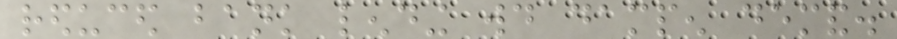reduced bank lending would dampen demand.
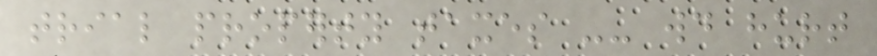trial property taxes -- would hurt
